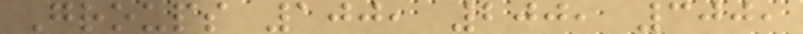Groups 100, 200, 300,
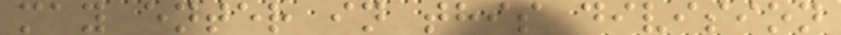may enter in this division
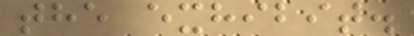the exhibit.
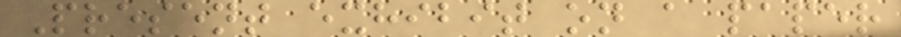Present exhibit on a paper
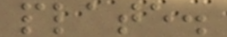plate.
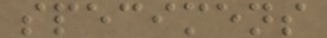specimens
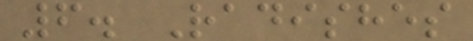6. Radishes
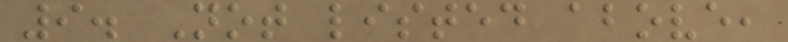9. Not listed above,
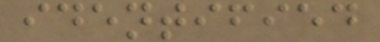identified
